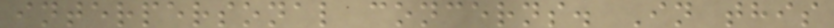interpersonal concerns. In this
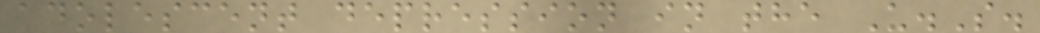adolescent depression in the U.S.
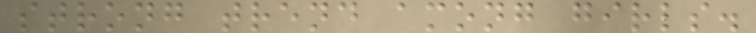strong trend among girls.
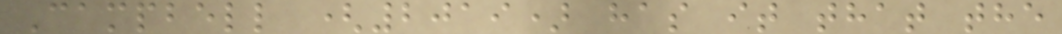Campbell (2019) has it that the
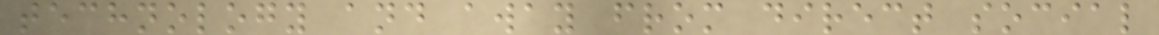technology and away from direct social
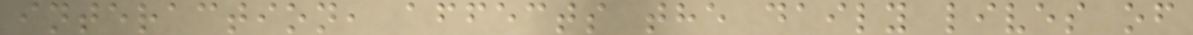interaction, affects the daily lives of
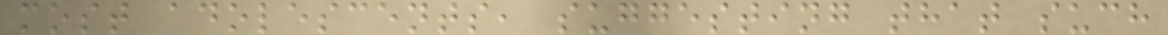most adolescents, suggesting that such
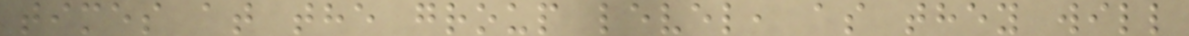times at the group level, as they will
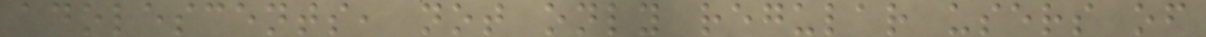adolescents, not only regular users of
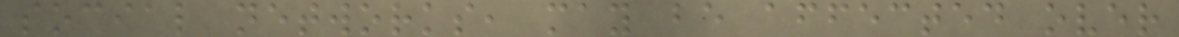social networks, may be affected over
